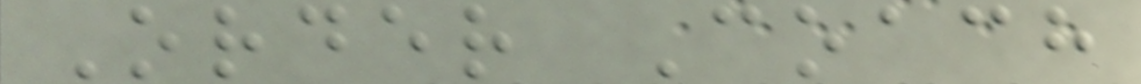Order Coach
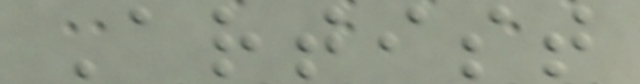Artist
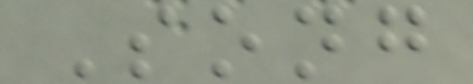Song
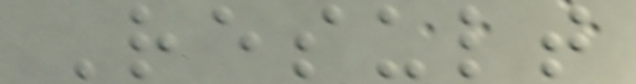Result
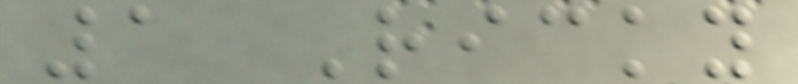1 Ricky
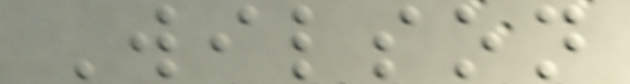Wilson
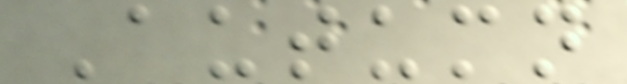Autumn
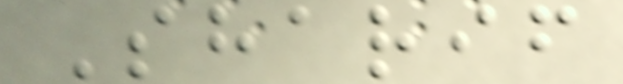Sharif
